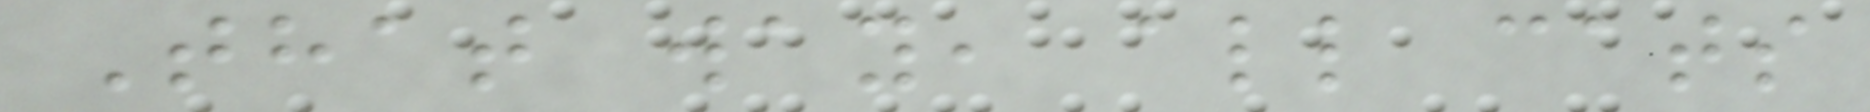That way, all cats
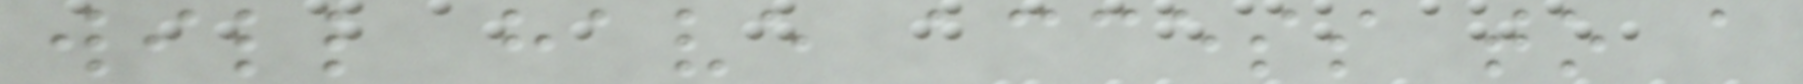will have access to a
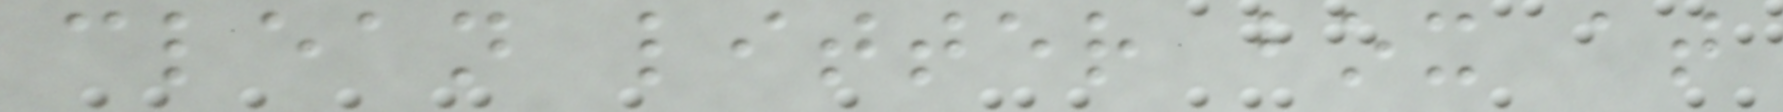clean litter box at
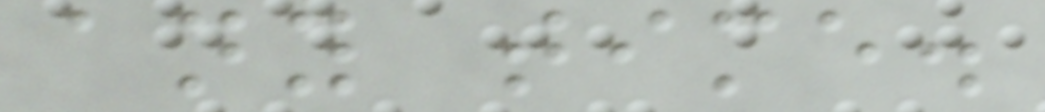any time.
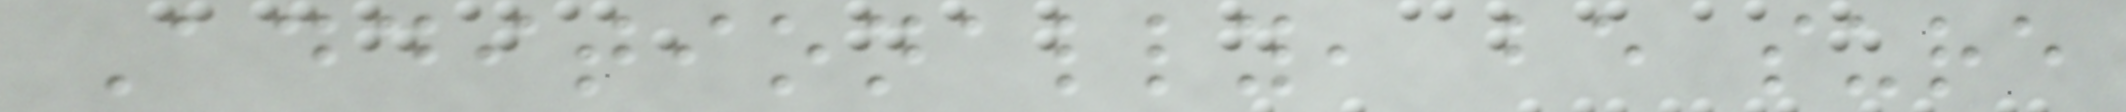Additionally, be sure
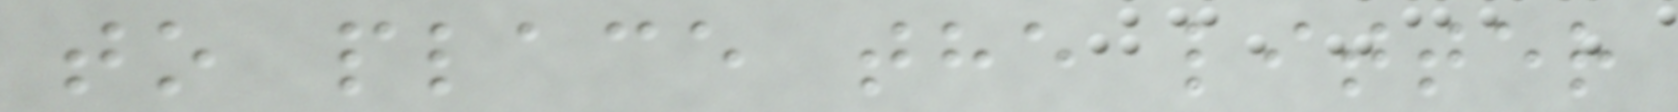to place the litter
